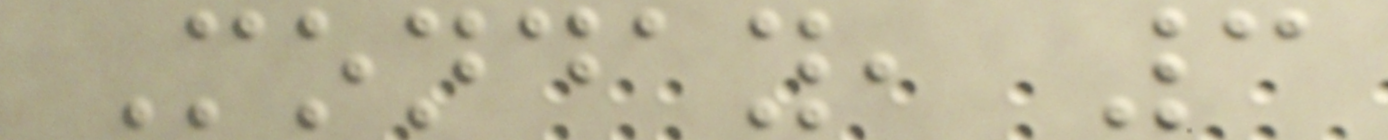Monday, 3
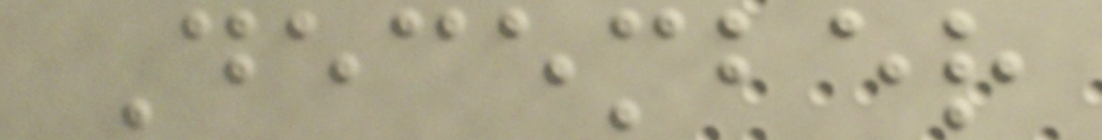December
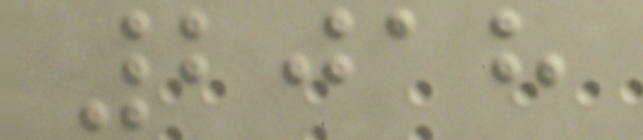2018
